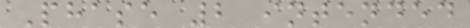Phase 2 intended
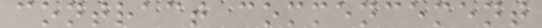contract commencement
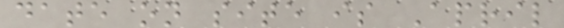date on site is April
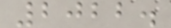2022.
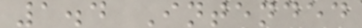1.4 Intended
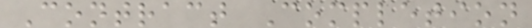Contract Completion
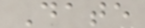Date
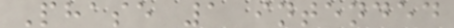Phase 1 intended
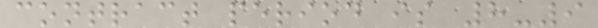contract period is 8-9
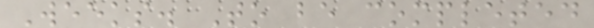Weeks. To be completed
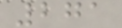271
